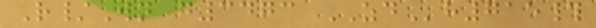R/Wn g3473 ZDh715#
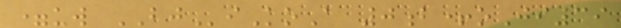=uw BJiKoA 0b+oJi39
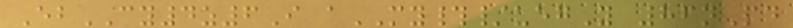EbCY4z6I aMY#/uegY 86nPd
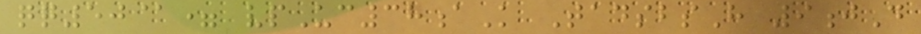qq50@= vpUc38aK TadsbsH 9jD
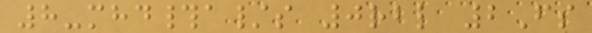8-mhd#a/s 0rbl 2Fs
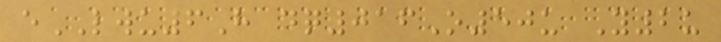eLWU6H dq016O50u Y2u
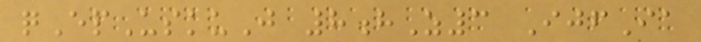qEpUskuJ 8hZ3 IjfIa
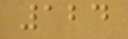124
